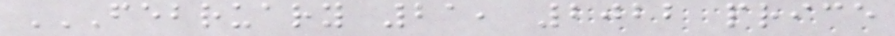FEBRUARY 21, 2022 PRICE
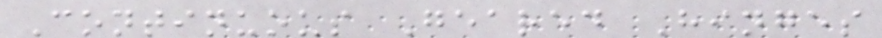Continuous Geared Hinges
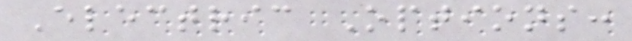Electric Options:
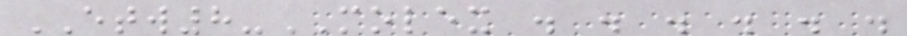ETW8-MOLEX . . . . . .
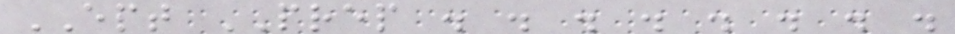EPT PREP . . . . . . . .
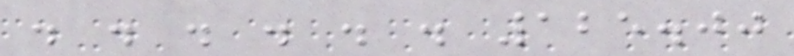. . . . . . 125.00
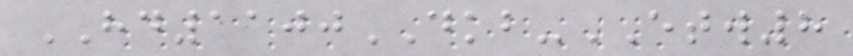HD1100DKB-ETW8
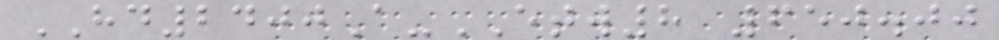HD2400A-ETW8 650.00
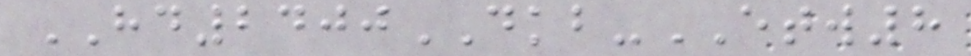HD2400DKB-ETW8
